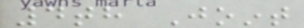4th Joint
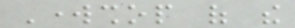Workshop of the
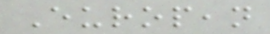European
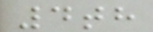4th
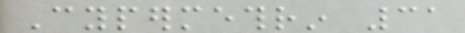Cypermethrin 31
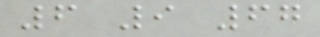6 9 67
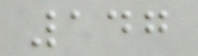147
